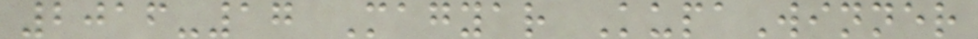2016-17 Magyar KupaWinner
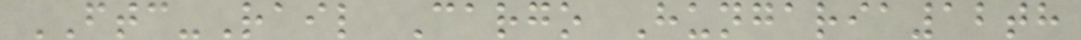FTC-Rail Cargo Hungaria12th
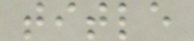title
